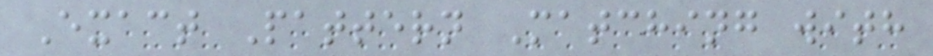Exact Pattern Matching with
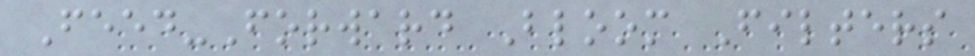Feed-Forward Bloom Filters
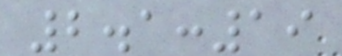2.1:19
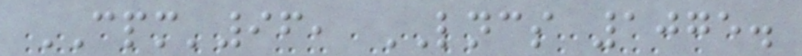CPM'96, LNCS 1075.
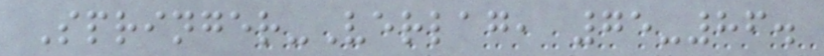Springer-Verlag, 75-86.
